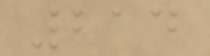214
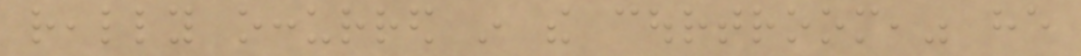really occurred in the courtroom," he
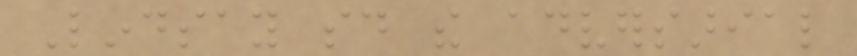Lindsay said the adversarial
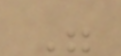"
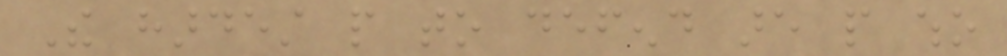The hardest people to defend are people who
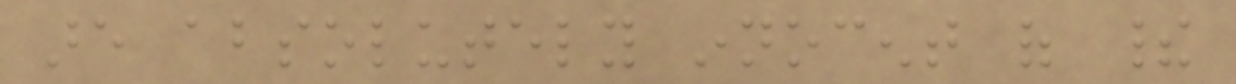are absolutely innocent of their
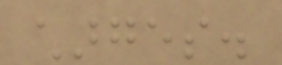charges.
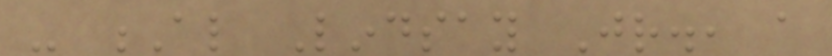- Al Lindsay Jr., a
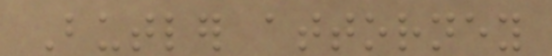Butler attorney
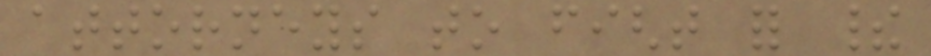attorneys to fight for their
